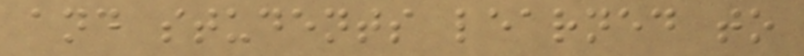and students learned to
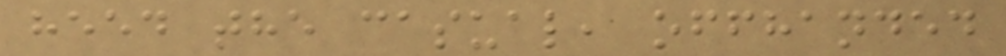heed the casual, offhanded
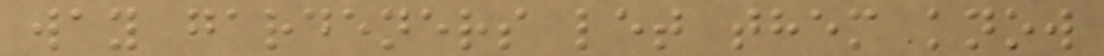way gardeners let them know
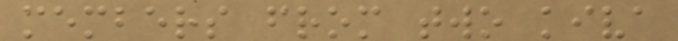members from two kiva
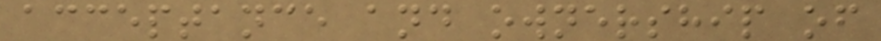acceptance and ownership of
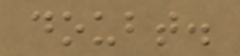doubt.
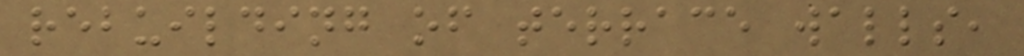rebuilding of terrace walls,
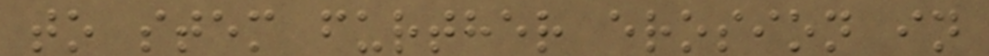to stem further erosion in
